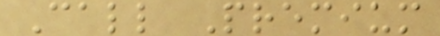Call Premium
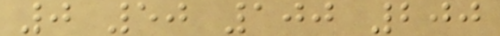0 50 100 200
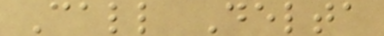Call Delta
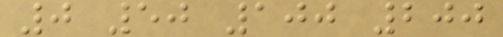0 50 100 200
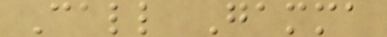Call Gamma
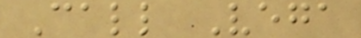Call Vega
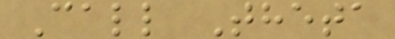Call Theta
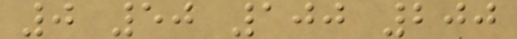0 50 100 200
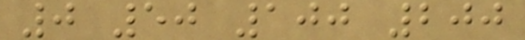0 50 100 200
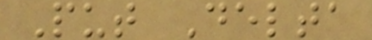Put Delta
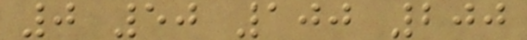0 50 100 200
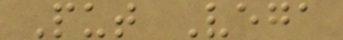Put Vega
